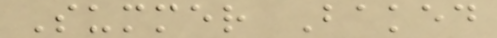Summer Baked
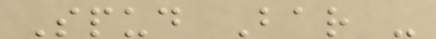Spud Bar -
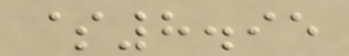$8.95
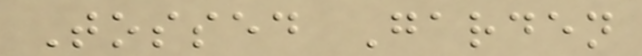Tossed Garden
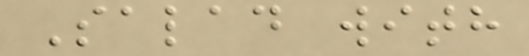Salad with
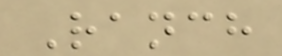Ranch
